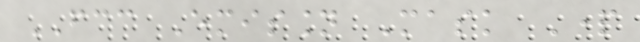FCC Emission Mask Part
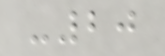-20
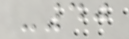-40
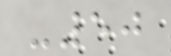-50
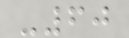-60
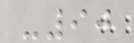-90
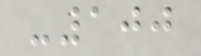-100
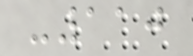-110
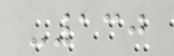-130
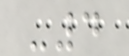-4
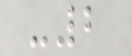-2
